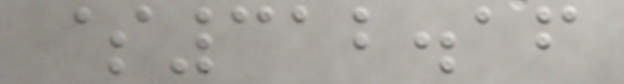$312.16
